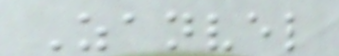Zanvel
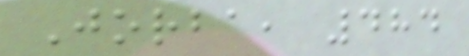Jorba, 484
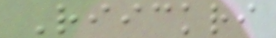Riickri
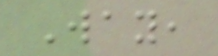Way,
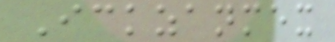Ickzanmex
